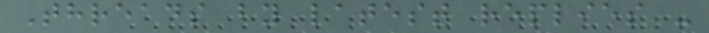Threads by latest replies -
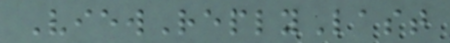ViewReplyLast
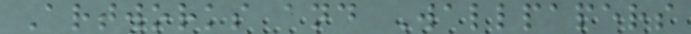Artworks and Wallpapers
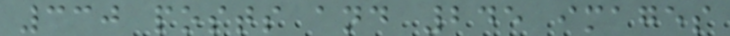330 posts and 245 images
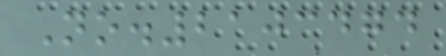No.2103474
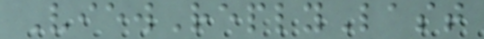ViewReplyLast
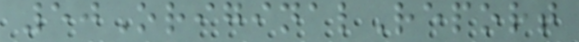50OriginalReport
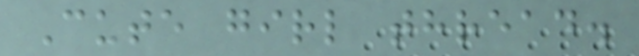Cute girl thread.
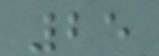25
